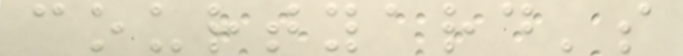courtyard's
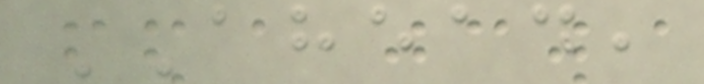AHEAD,
